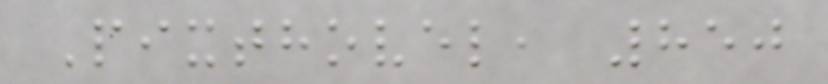Pixthovel, 850
